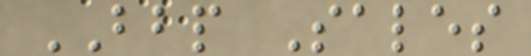BBP Sales
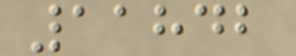11842
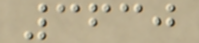3630
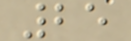25
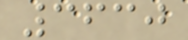3630
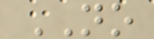NO
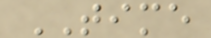TIME
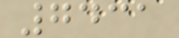7431
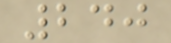240
